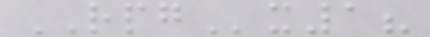RPGx1?
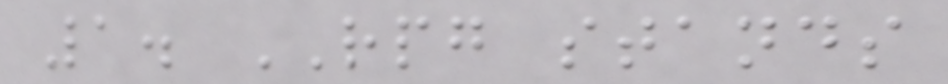1. RPG stands
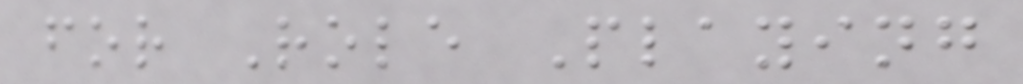for Role Playing
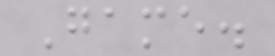Game.
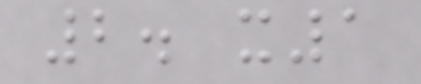2. x1
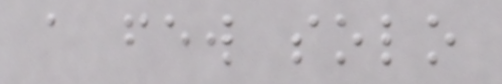a few solo
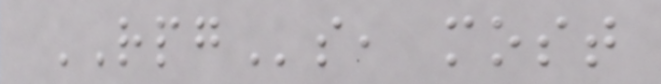RPGs, most
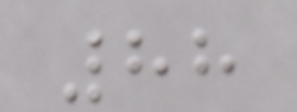88
